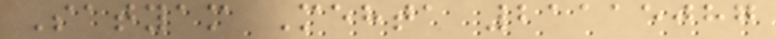Satyam Mehta 21115087
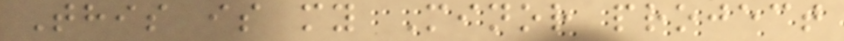This is my Minor project
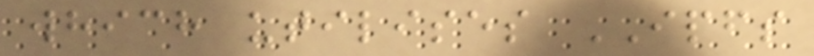which utilises IPFS
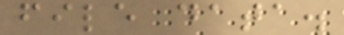file data.
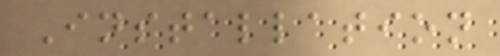Installation
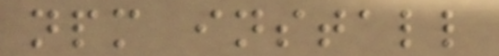npm install
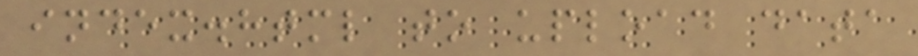index.html to upload data
